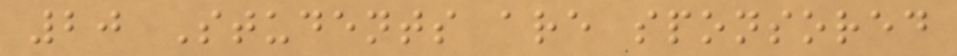20 Students are sponsored
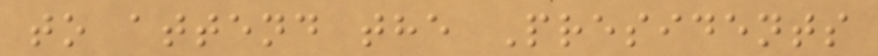to attend the Presidents
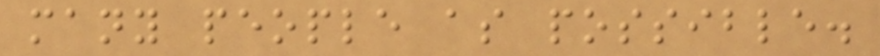many people as possible.
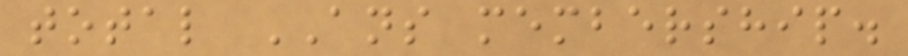total ANS membership.
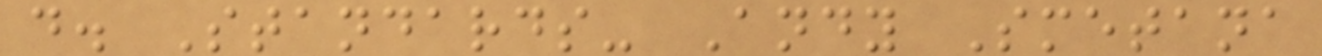d. Standards- Andy Smetana
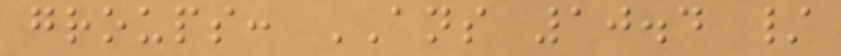groups: ANS 10.4 /
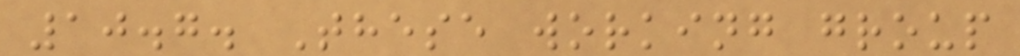10.7. These working group
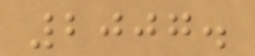2007.
